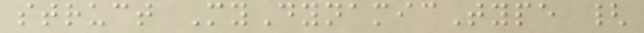struct MyDynamicType {
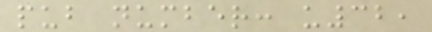pub number: u32,
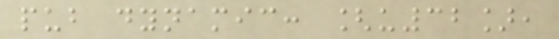pub dynamic: [u32],
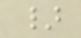}
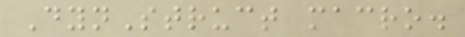DynStruct macro.
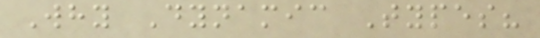Why Dynamic Types?
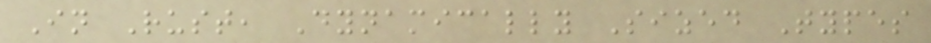In Rust, Dynamically Sized Types
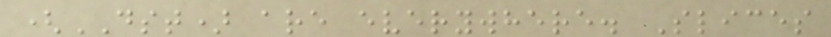(DST) are everywhere. Slices
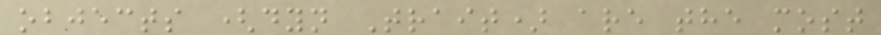objects (dyn Trait) are the most
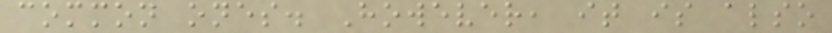common ones. However, it is also
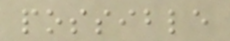possible
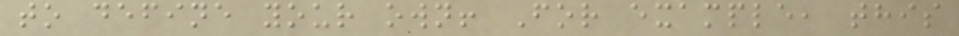to define your own! For example, this
